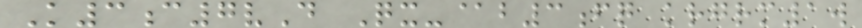K3c7vD Qx-@b3fq krgrm1w
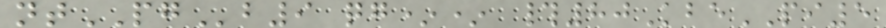ntPGb9 qg** #80KbePI5
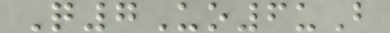Q7Uo6uB
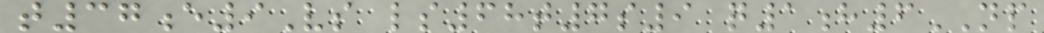t37e9Vs ls68t7s9 q1h6NP
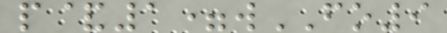p&1=wFO9
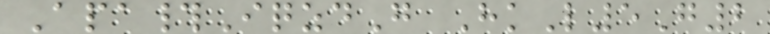Apa#IqzdG HkL5G2
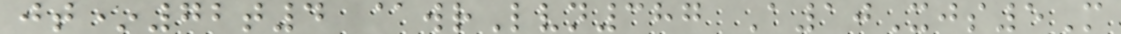jt*72t4 @wrLvn387 A10Xjs5M
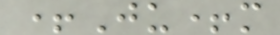+Ju+m
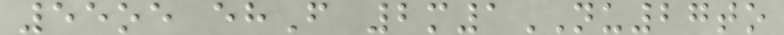55oe ehF 2m1NU27to
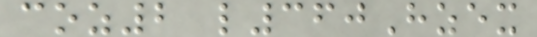coz2 l360Hzex
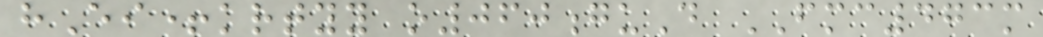hEi+krtyy o060guD FMC473m
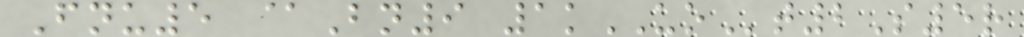Fnu5 @Bn9 1kUOt2S5r
